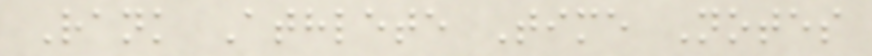Rank Athlete Time Notes
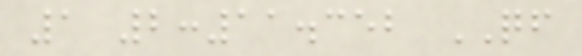1 2:11.352 QF
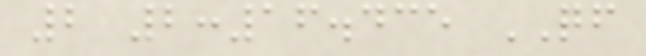2 2:16.435 QF
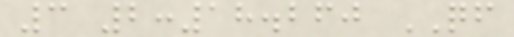3 2:18.260 QF
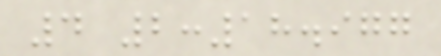4 2:18.977
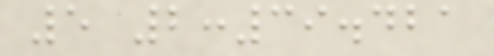5 2:39.421
